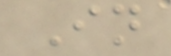In
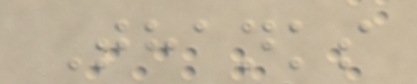Thanks
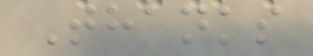Thanks
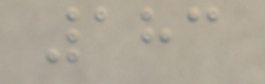183
